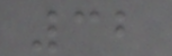32
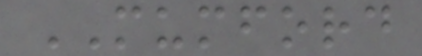MUMFORD
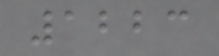1223
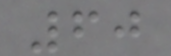60
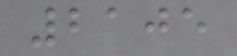2105
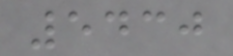5430
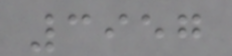3957
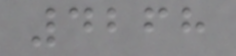4268
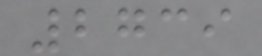2739
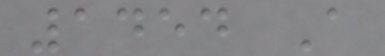1454 A
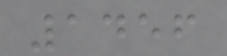1456
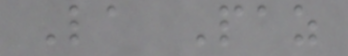La Paz
